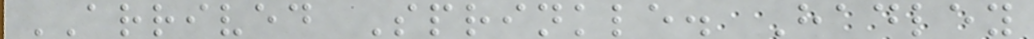ARRIVED Sprinkle. Hadley
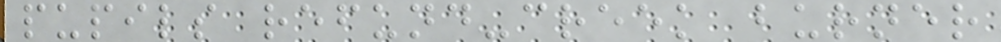pupils refund-creek burner
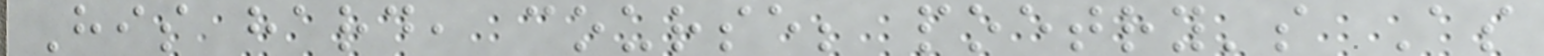His hard, course; poetry's As
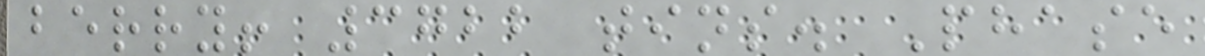berry! 3722 tins. Phase
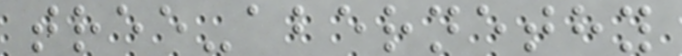tree-abernethy
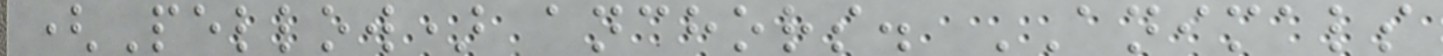(Pellow) anchors. ANIMALS
